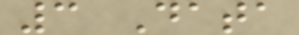3 Data
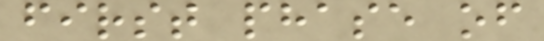first phase of
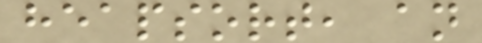heapsort, an
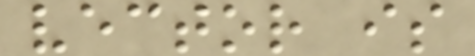vector is
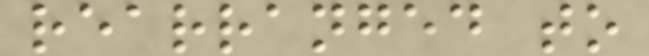rearranged to
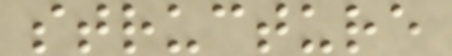structure
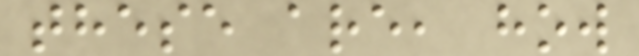these are, how
